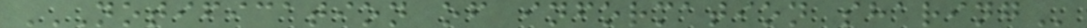NOTIFICATION OF INFORMATION SHARING
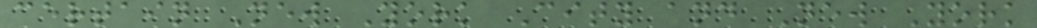certain New York City and New York
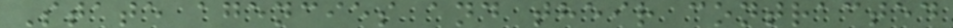State agencies and their contracted
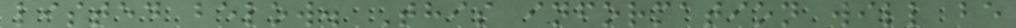listed below. This information will be
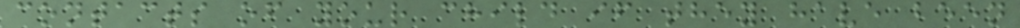contacts of your child if they have been
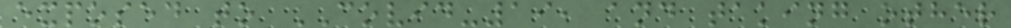exposed to COVID-19, and taking other
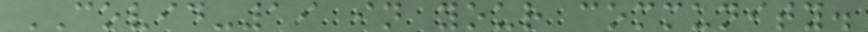COVID-19 in your community.
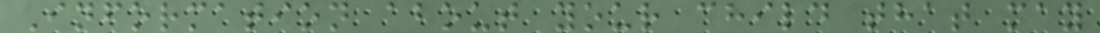Information about your child that may
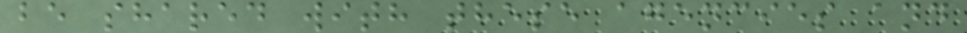be shared with these agencies and
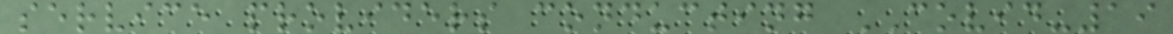service providers conducting COVID-19
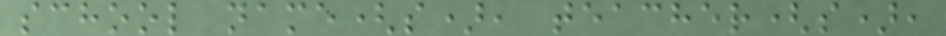school name(s), teacher(s),
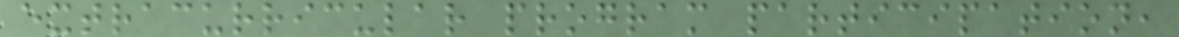extracurricular program participation,
